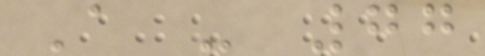A - 77
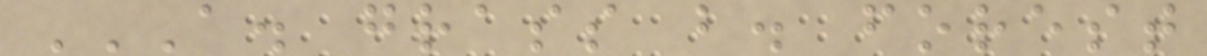A. GRASS B. FOREST
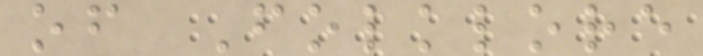of Folklore
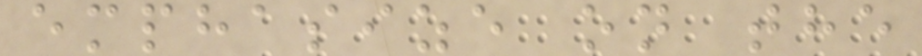emphasize on the
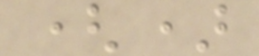()
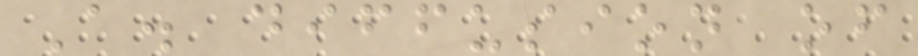A. diffusion of
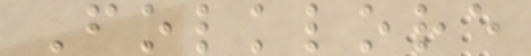Folklore
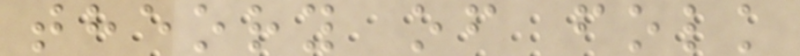theory of folk
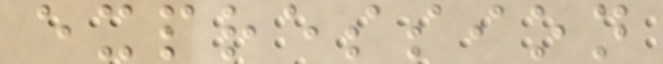expression
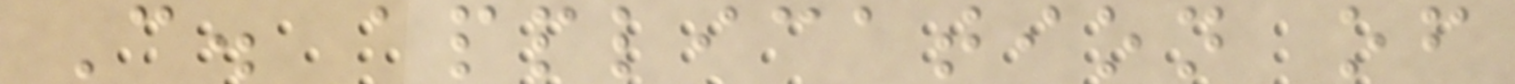C. application of
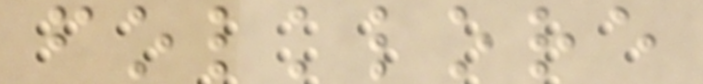folklore
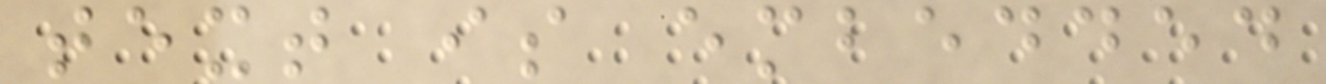text is embedded
